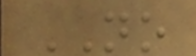NO
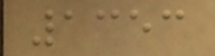1353
